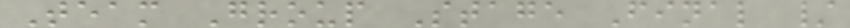Team Group Stage Final /
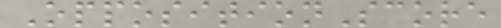OppositionScore
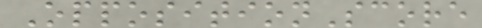OppositionScore
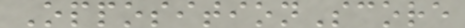OppositionScore
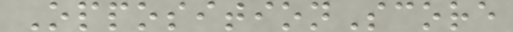OppositionScore
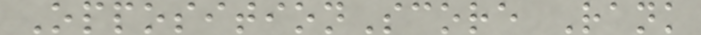OppositionScore Rank
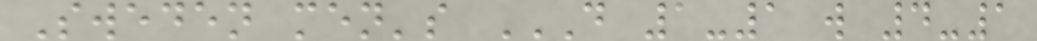Sweden men's D 1-1 W 4-1
